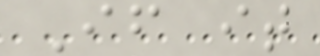If it
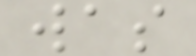was
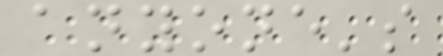anyone's
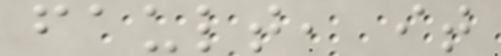fault, it
